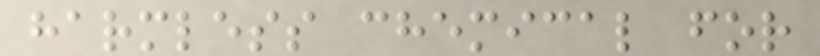harmless chemical for
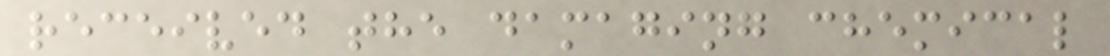received the damaging chemical
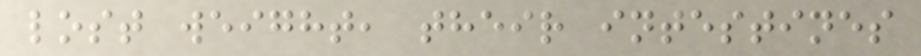lost weight, their intestines
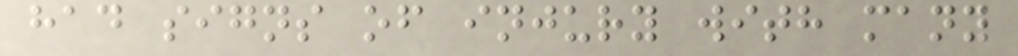had signs of injury with many
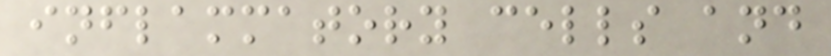inflammatory cells and
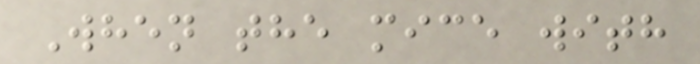When the mice with
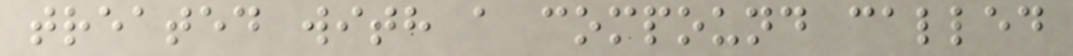treated with a compound called
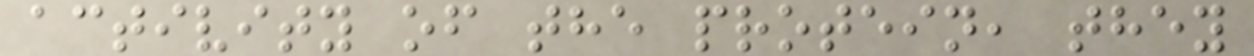activity of the protein, they
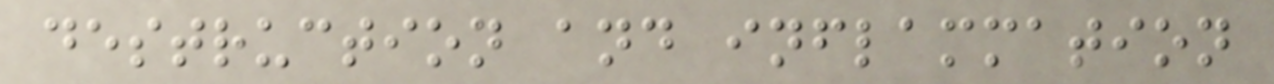destruction and inflammation
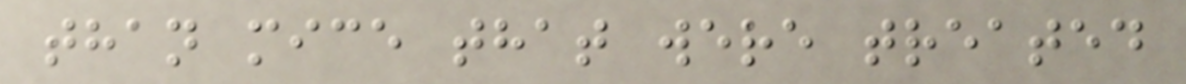than mice that were treated
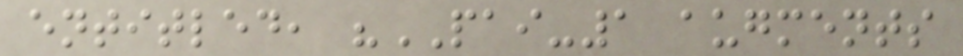entitled, "PAI-1 augments
